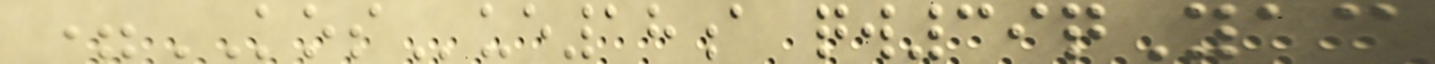=KOSue18a qw39qYac
